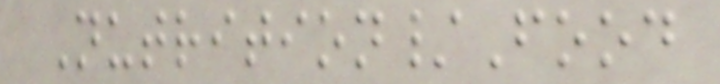Nutrition/Food
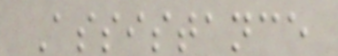Assistance
